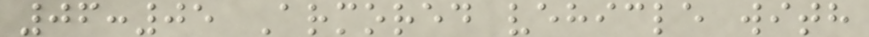06:05 Armored vehicle with
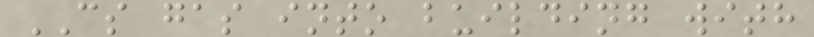CS gas into building with
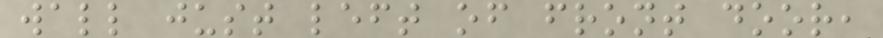wall just left of front door,
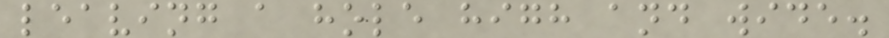leaving a hole high and wide.
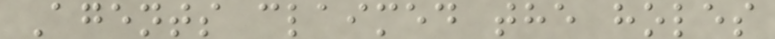Agents claimed the holes
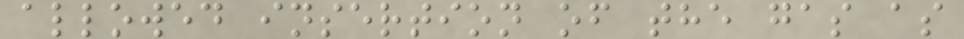allowed insertion of the gas as
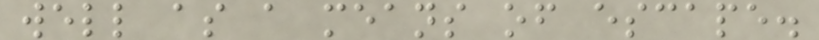well as a means of escape.
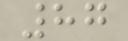87
